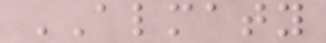ALMATY
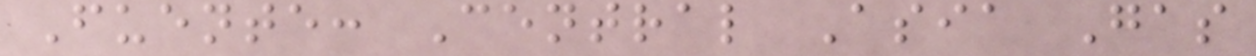Fuente: Central Asia Gas
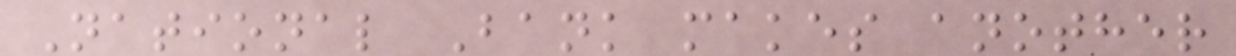National Bank makes another
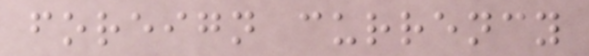foreign currency
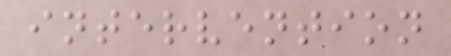intervention
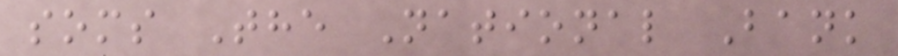soms The National Bank
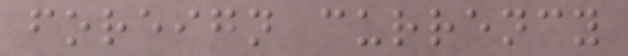foreign currency
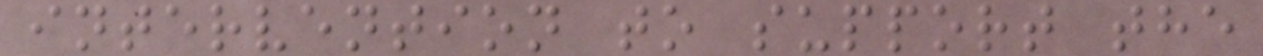intervention to support the
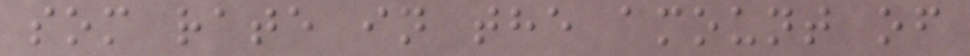som rate in the amount of
